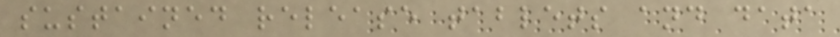sustained release tablets and data
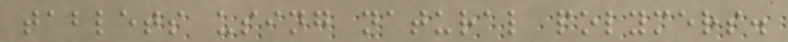tablets using natural polymers.
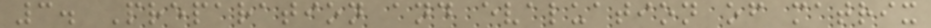3. Preparation and evaluation of matrix
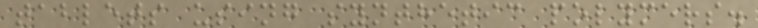tablets using synthetic polymers.
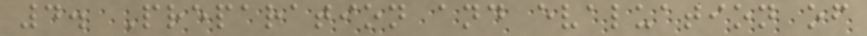4. Preparation and evaluation of
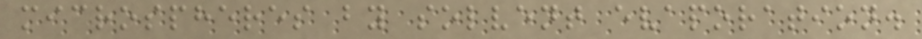microspheres by solvent evaporation.
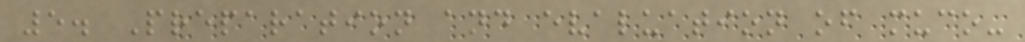5. Preparation and evaluation of muco-
